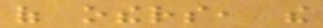of others, the
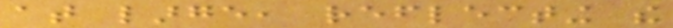at large, reflecting the
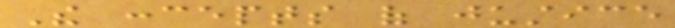The concepts of justice
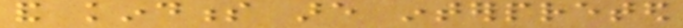and kindness are interpreted
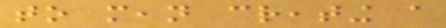to mean creating a
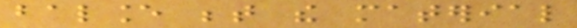balance between the material
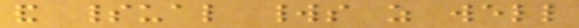and spiritual worlds as well
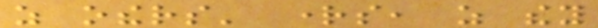as others' rights, as they
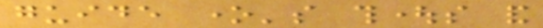guide one's thoughts and
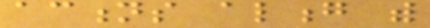actions along with
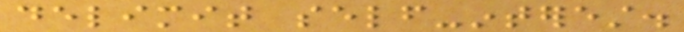delimit self-interest.
